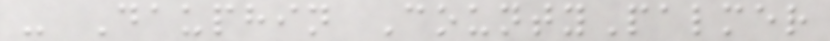- Dauphin CountyPalmer
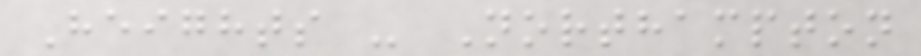Heights - Northampton
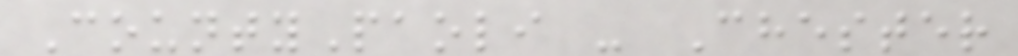CountyPaoli - Chester
